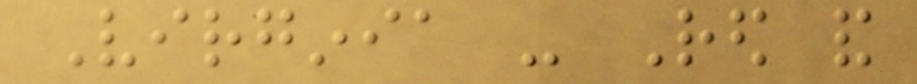Virginia - Red and
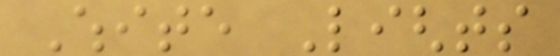White Lights
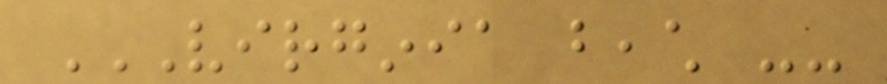VIRGINIA BEACH --
